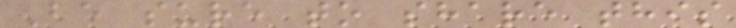Be sure to share this
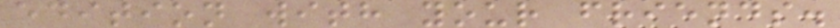edition with your friends.
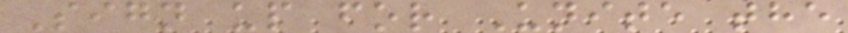Sign up for Unite the
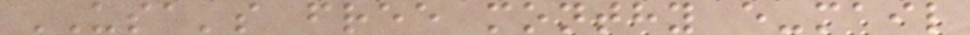USA's free monthy e-mail
